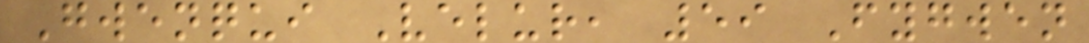Gwenqui Velur, 59 Fygwen
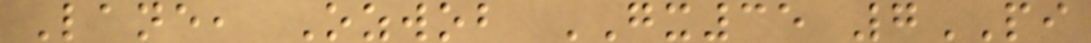Lane, Ozwob GX35 7PI
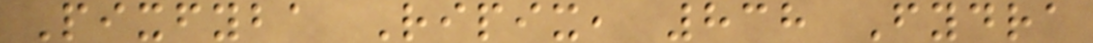Pixfyba Ripix, 838 Fydra
